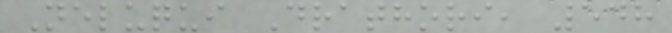Neluqui Drathori, 548
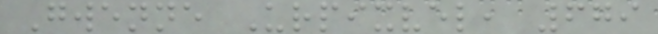Gwenne Urpixvel, 679
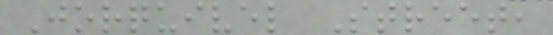Jorquivel Street,
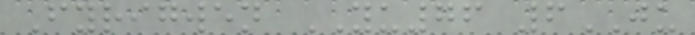Fyrigwen YU76 6JU
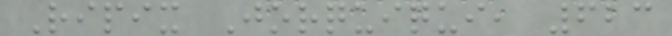Ripix Jorquiqui, 623
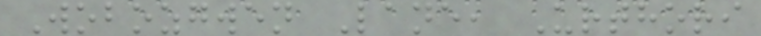Wobozgwen Lane, Urthori
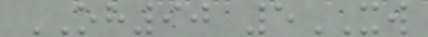OH90 5XW
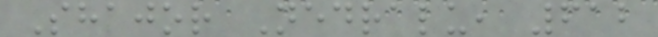Shajor Nedralu, 612
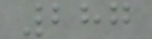287
